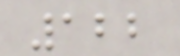122
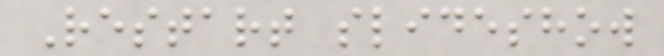Restart slideshow
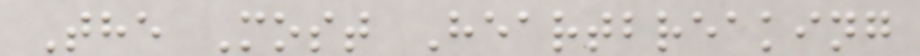The Most Heartbreaking
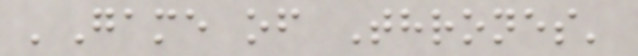'Game of Thrones'
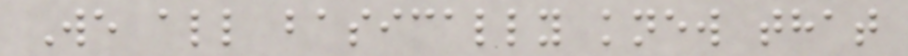We all basically knew that
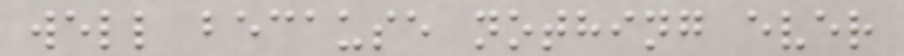well because nothing ever
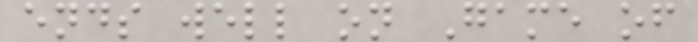ends well on Game of
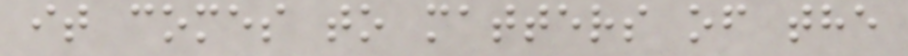it comes to matters of the
